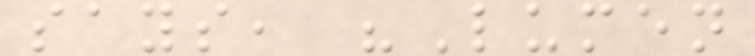says, "Lumen
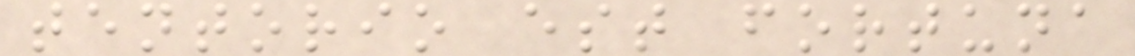tentorio est fortuna
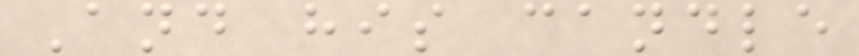And his candle
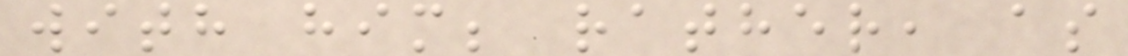with him; rather, as
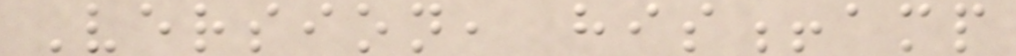Version, his!amp
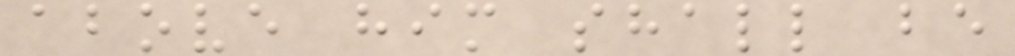above him shall be
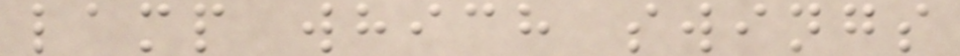lamp which swings
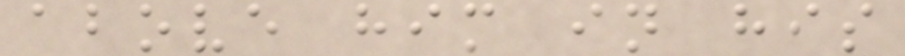above him in his
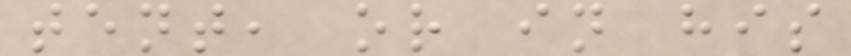tent, or in his
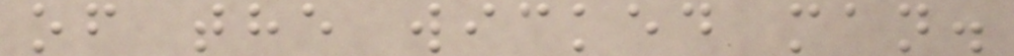of the wicked man.
